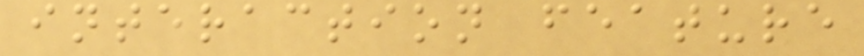interaction feature
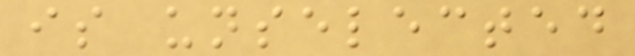is unselected
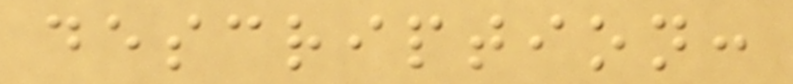description:
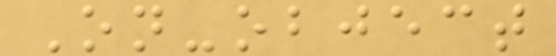On-object
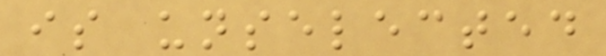is unselected
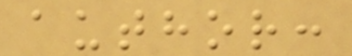author:
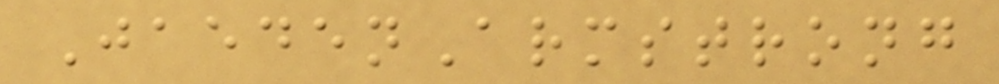JaedenArmstrong
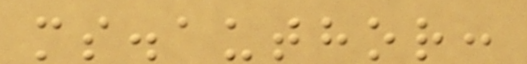ms.author:
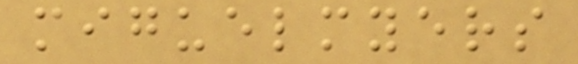miguelmyers
